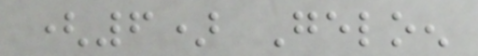(6) Geloen
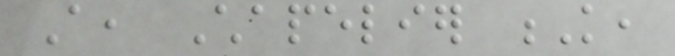A, Chapelier K,
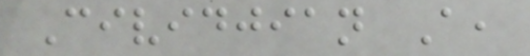Cividjian A,
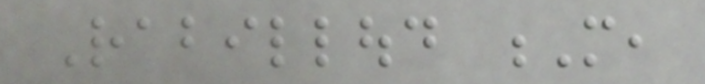Rabilloud M,
